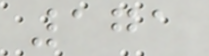171
